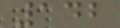142
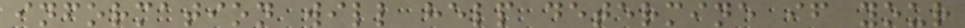information will help determine if your
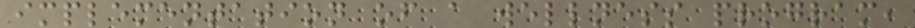implementation of a wellness program,
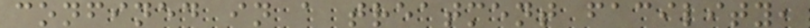confined in a treatment facility,
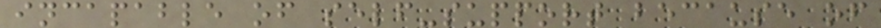incapable of self-support because of
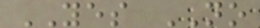YES NO
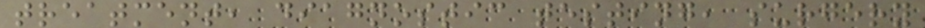treatment, diagnostic testing, surgery
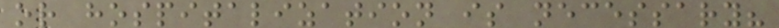or hospitalization is necessary?
